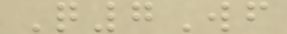Q7Wf
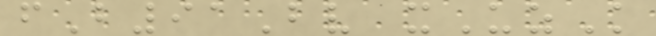fB91Bv xUzK
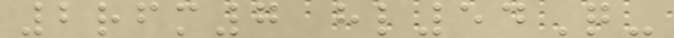2rfm7 hl54Q-
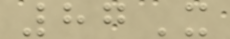87X
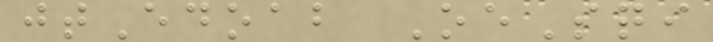jtEdoab OeSqi
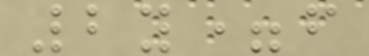2y=f
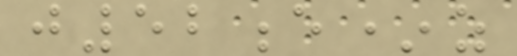j52e*z
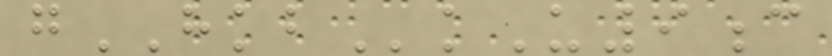gHKBkU9c
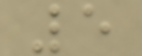5
